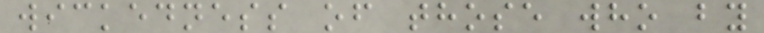wickedness of those who by
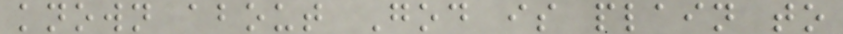known about God is plain to
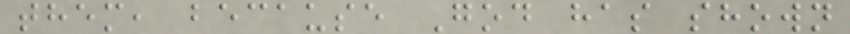them, because God has shown
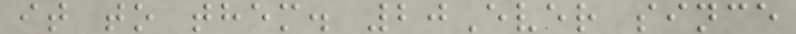it to them. 20Ever since
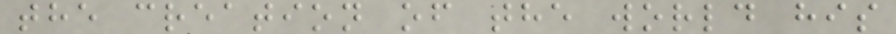the creation of the world his
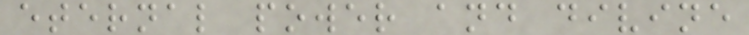eternal power and divine
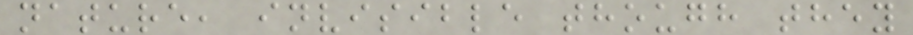nature, invisible though they
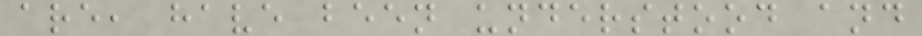are, have been understood and
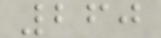260
